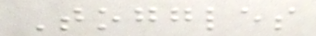Toggles
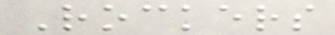Rockers
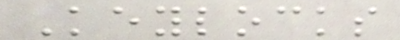Keylocks
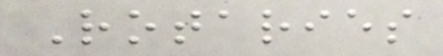Rotaries
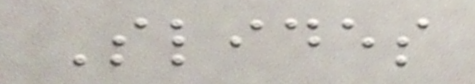Slides
